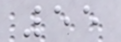55
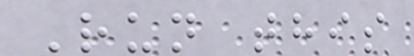Run this
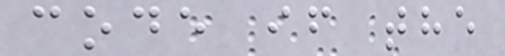code if the
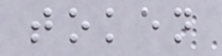token
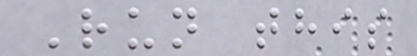Run this
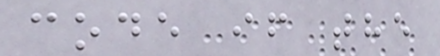code if the
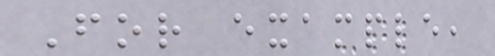For example,
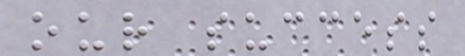our success
